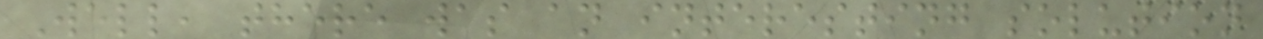Well, there was an interesting solution
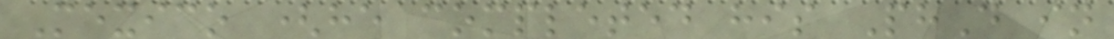Mexico (he completed his PhD in
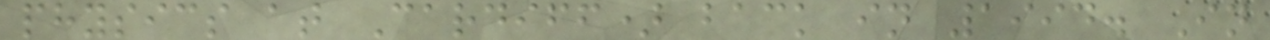physics at Cardiff) back in 1994. In
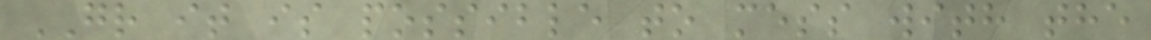GR it is possible to mess with the
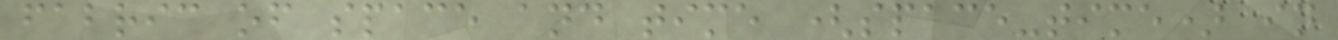fabric of space and time (space-time) in
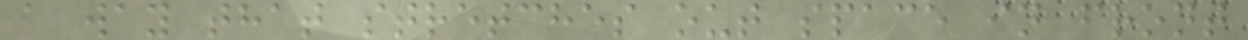a way that stretches out space in front
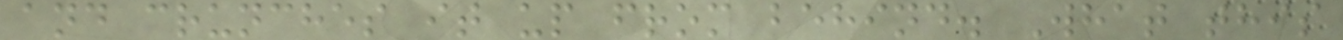and crunches it up from behind. What this
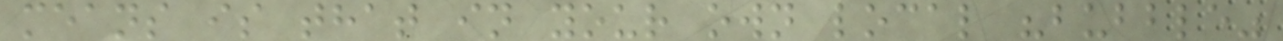means is that in your own local "bubble"
